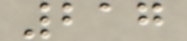217
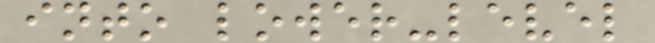into lower-level
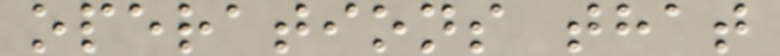operations that
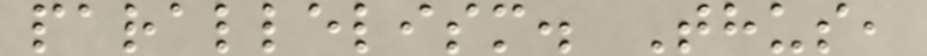parallelism. Thus,
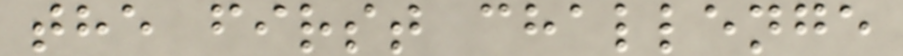the first challenge
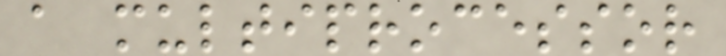a multiprocessor
